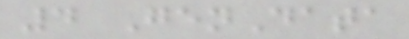4 GenData
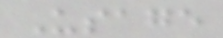Usage
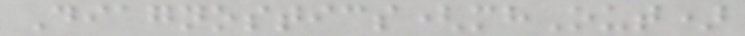Diagnostics(mhOut)
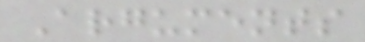Arguments
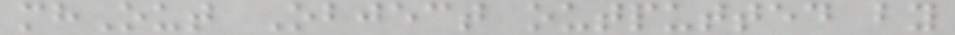mhOut Object outputted by
